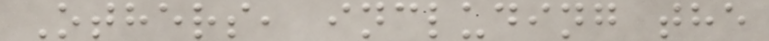Others, including the
